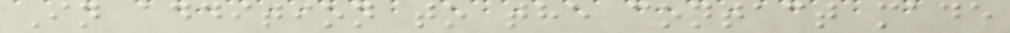In addition to the contact made
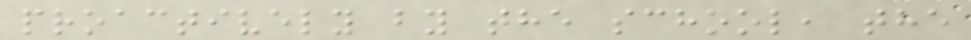proactively by the school, the
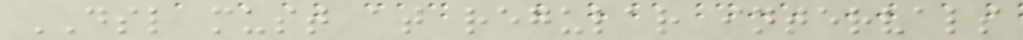DSL must at regular intervals
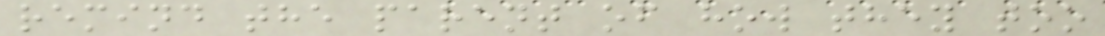remind the parent of how they too
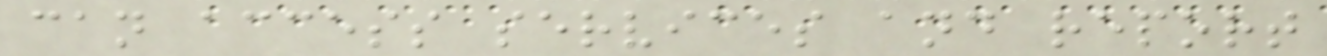can access services and report
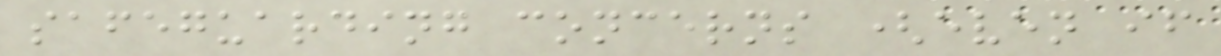safeguarding concerns (even if
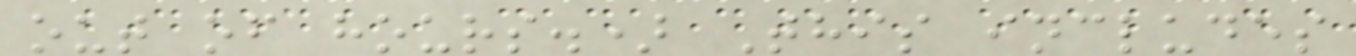out of hours.) This includes
